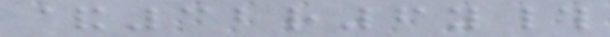&32r6y#
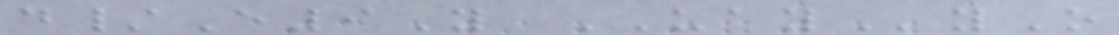d/E9Y UAYyO
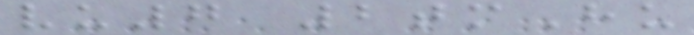vu7 2tmHu
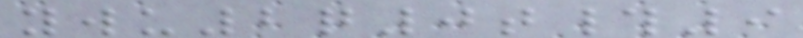ywu2q0t#9
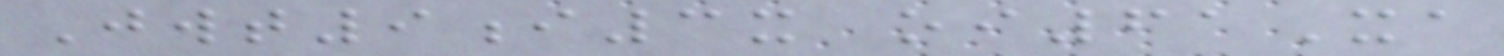Jwt9i3x oi61Xa
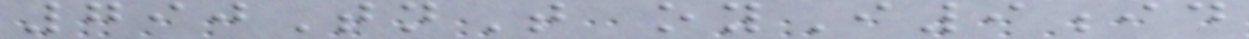790TnT oyI9id
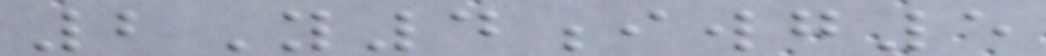2Y4iwg5
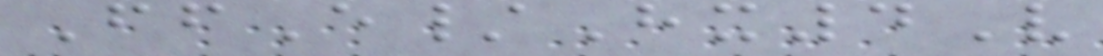FfE/Hx4V
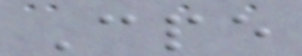Cpe
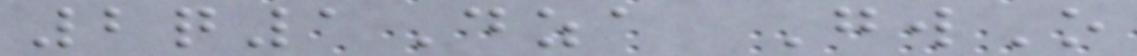2q1Dza GwO
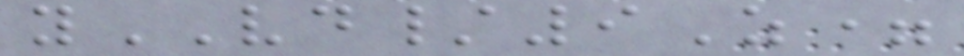yVD/9Z=
